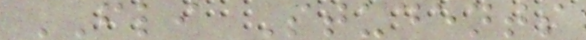FLI Students
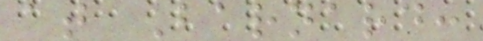at Barnard:
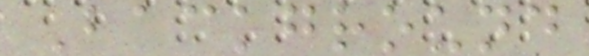Background
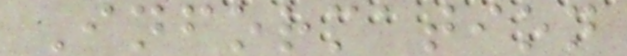Information
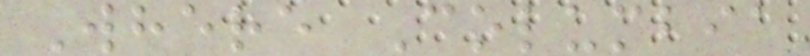Where Columbia
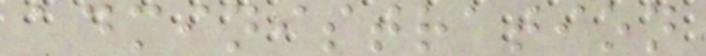administration
